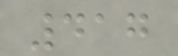417
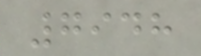7948
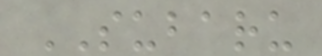SUBARU
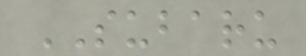SUBARU
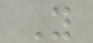Y
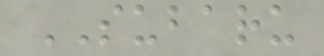SUBARU
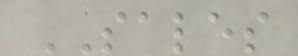SALES
